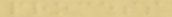process
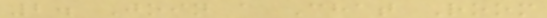2. Join a Chat Room
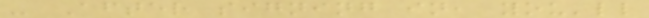- After signing in, you'll
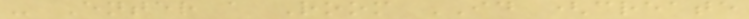- Enter a Room ID (create
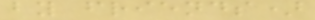by friends)
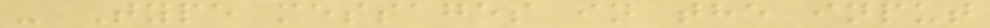- Type messages in the input
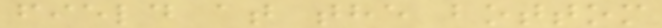field at the bottom
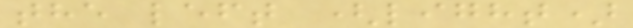the left (light)
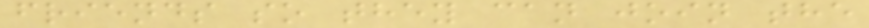friends so they can join the
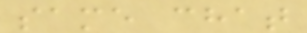same chat
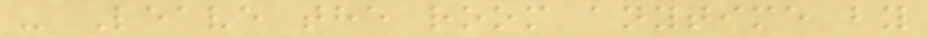- Leave the room anytime by
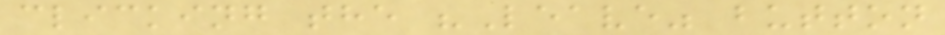clicking the "Leave" button
